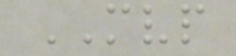MVP
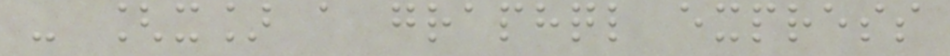- [x] a graphql express
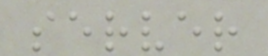server
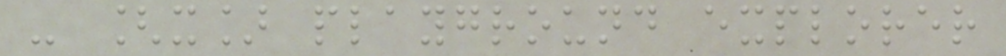- [x] playground explorer
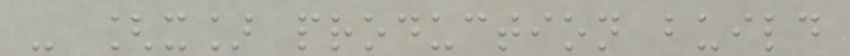- [x] production build
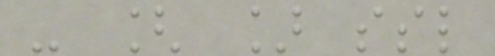- [ ] ssl
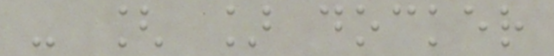- [ ] docker
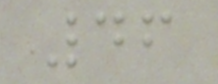46
